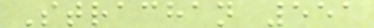Strachan 551
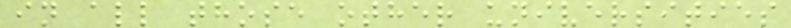in all those other universities
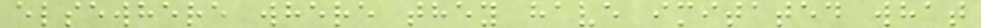elsewhere where they have imitated what
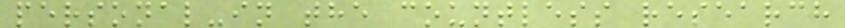personal-in the countless research
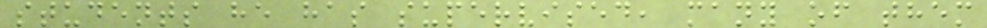students he has supervised, many of them
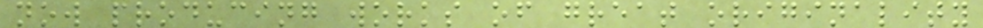now producing works of great originality
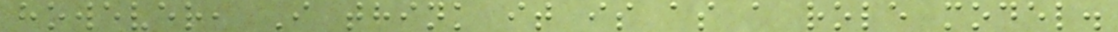however, I think it is as a role model.
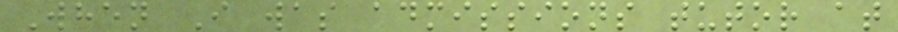When I was admissions tutor at
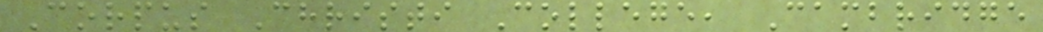Corpus Christi College, Cambridge
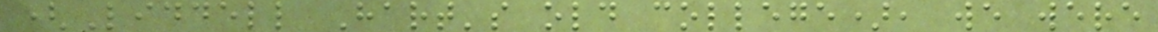(Liddell Hart's old college), we were
